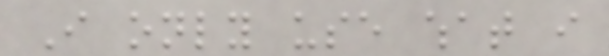I only use what i
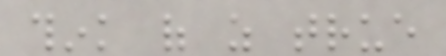think of as true
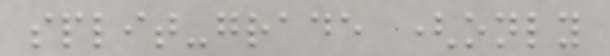split-grade (only
